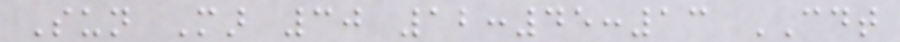Sun Mar 30 12:45:13 CDT
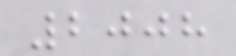2008
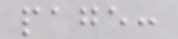page:
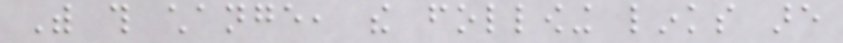With this change, the following links are
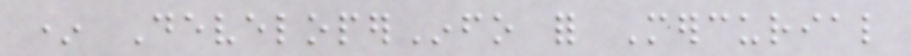* DeveloperInfo for Mercurial
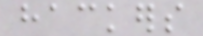hackers
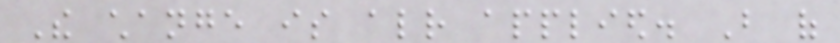The change is already applied. But of
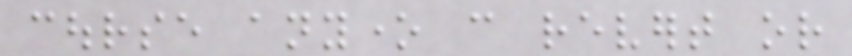course anyone can revert or
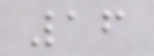16
